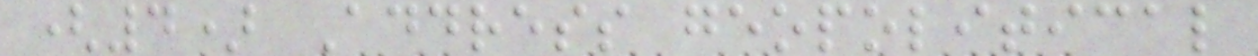(4) Address geopolitical
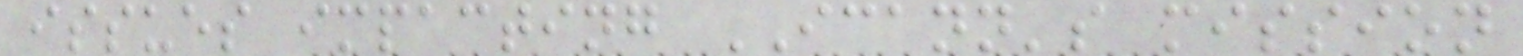issues impacting ICANN's mission
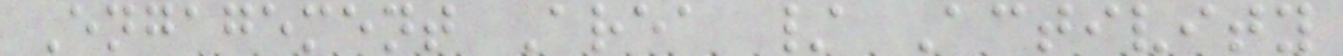Engagement Area / Activity
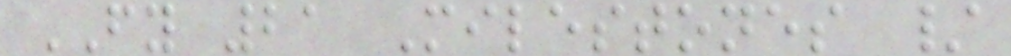FY 21 Milestones /
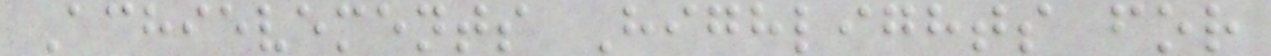Achievements Highlights for
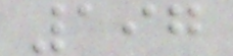197
